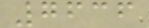7636
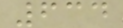634
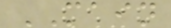MAIN
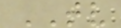TV
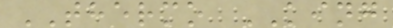THERMO KING
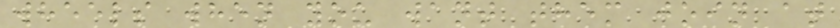wheels when you want them join at
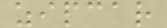zipcar
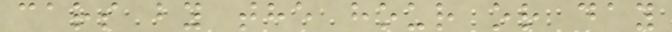cars by the hour or day
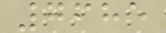7685
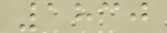1830
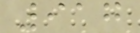917
